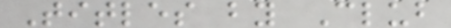Titles by Club
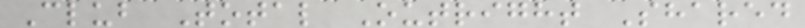Club Total Outright Shared
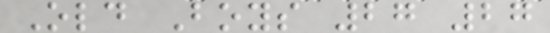Old Boys 27 27
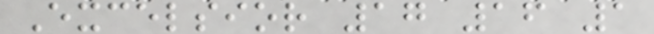Excelsior 17 16 1
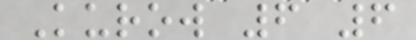Kurow 6 6
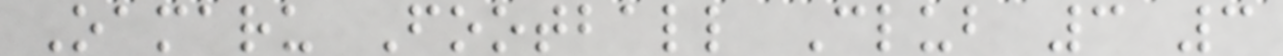Oamaru Football Club 3 3
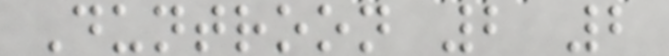Duntroon 2 2
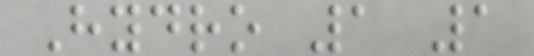Hydro 1 1
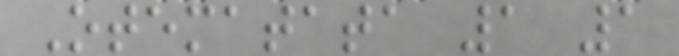Otematata 1 1
